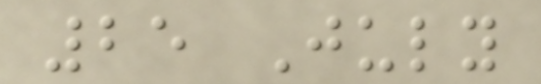25 July
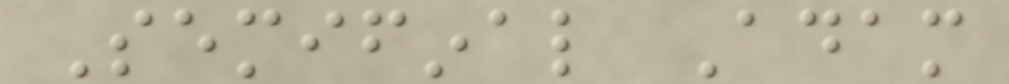Semifinal Adam
